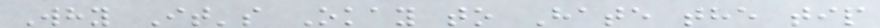Why It's Okay to Hate the tip
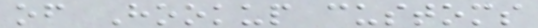of Hookup customs
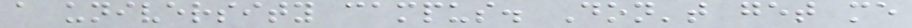a university campus. Don't get me
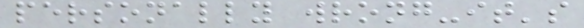personally wrong-it's
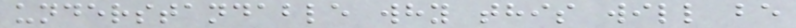understandable why this will be
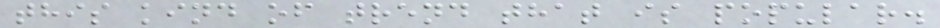this kind of trend that is popular.
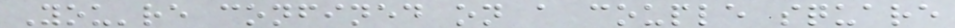You're confined on a couple square
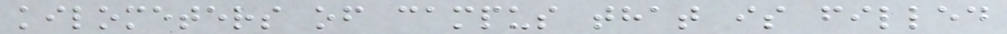kilometers of campus that is filled
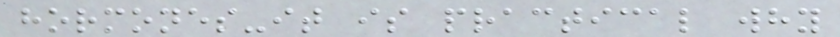hormones-it is practical why
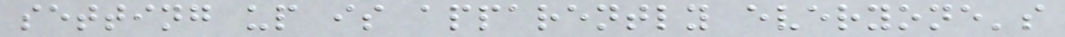setting up is apparently everyone's
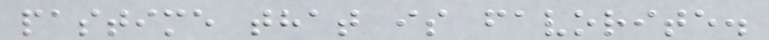pastime that is favorite.
